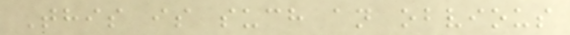This is such an obvious
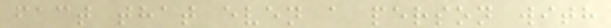fact that even a person with
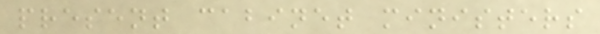present cabinet ministers
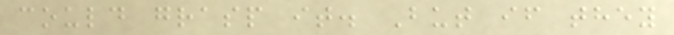could grasp it. But if they
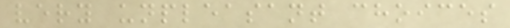very unpleasant choices
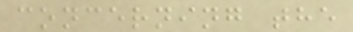concerning the
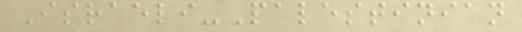Israeli-Palestinian
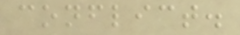conflict.
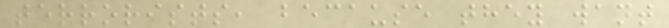terrorists, because they want
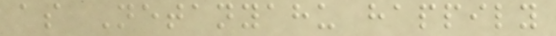as Netanyahu happily
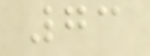73
